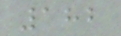182
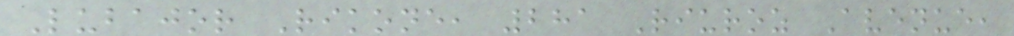Lubajor Rikone, 281 Riuroz Avenue,
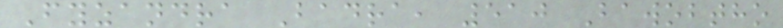Fyzandra Badra, 510 Bawobtho
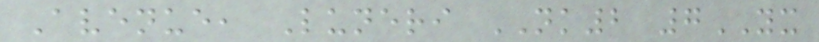Avenue, Luneri NK2 7YX
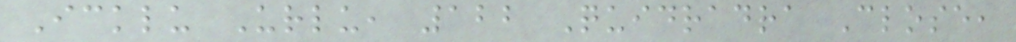Icklu Urlu, 122 Quidradra Close,
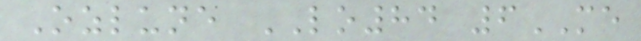Ozlune LO84 6ME
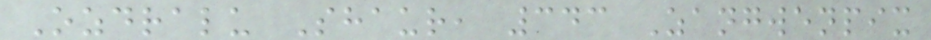Ozdralu Shaur, 343 Zangwenpix
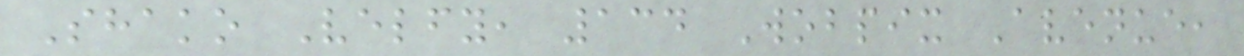Shako Velfy, 134 Wobpix Avenue,
